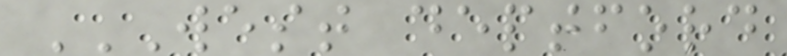WEST DEPTFORD
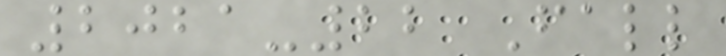2021-22 Fall
